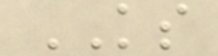KS
